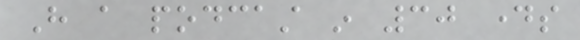Have a podcast in 30 days
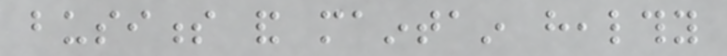business and maintain healthy
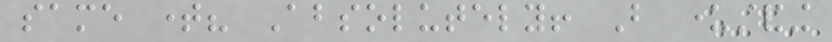same time? Absolutely! But understanding
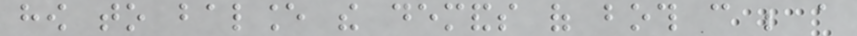how to balance the demands of both can be a
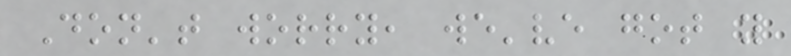Don't worry, we've got you
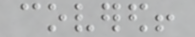covered!
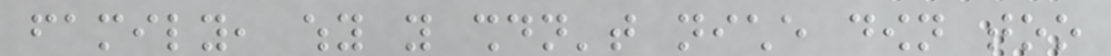family, why you shouldn't niche down too
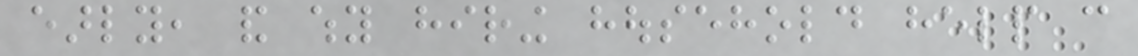early, and why hiring household help can
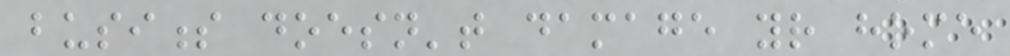business doesn't damage your home
